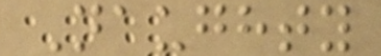Naughty
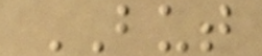BUT
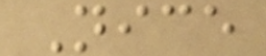Nice
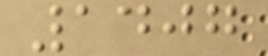1407
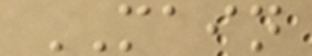MAIN
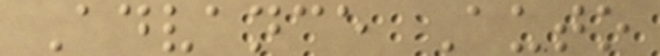Advance Auto
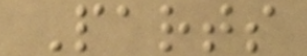Parts
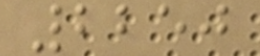2250
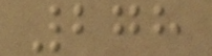278
